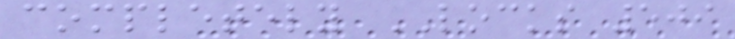completely LOCKS 509
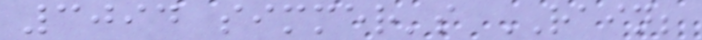3094 simmer's RAIN;
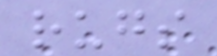rugs
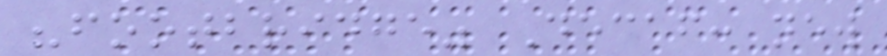"footbridge" Decaf: new
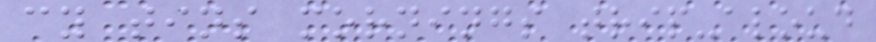cy tins mornings trip-aloud
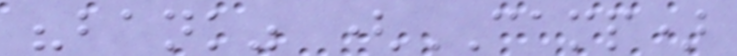"bank" (CAMP)
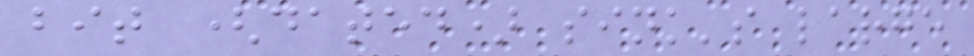bit (dated) sink's large
